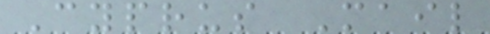Cyprus Mail
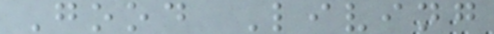Good Living
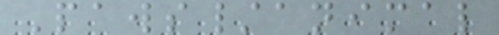Paws/animal
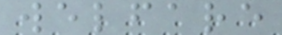welfare
